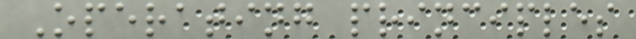Operating principles
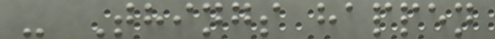- Things happen
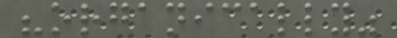"organically"
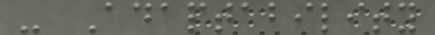- Adaptability
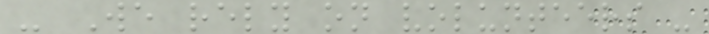- We rely on volunteers -
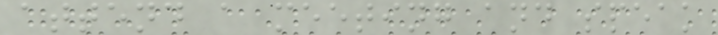attend a meeting and speak
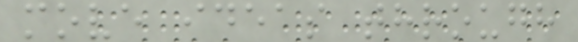move ideas through
